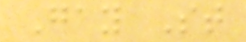Gay St
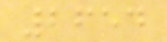2654
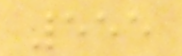555
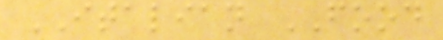ITALIAN FOOD
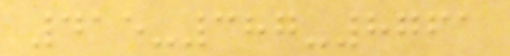415-387-8761
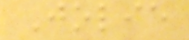Jolie
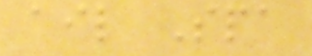ail Spa
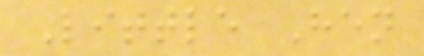Little Hen
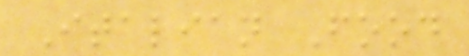Italian Food
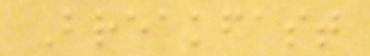Breakfast
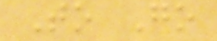To Go
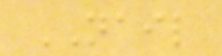NAIL
